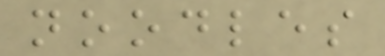noodles
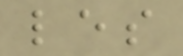les
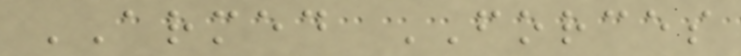ARMED FORCES
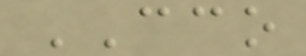CCO
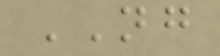NG
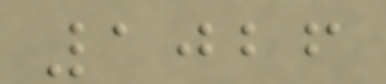1026
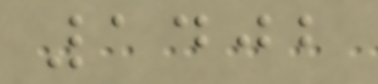1402
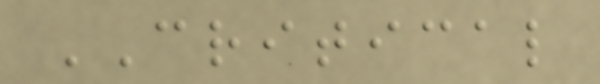CRITICAL
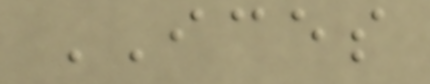ICES
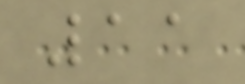11
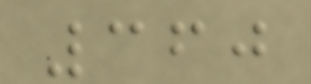360
